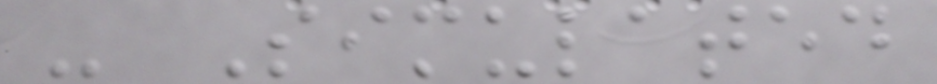- Simulated
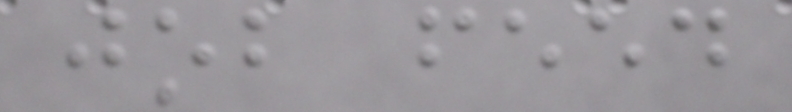job feed
